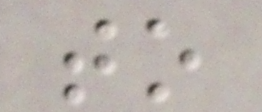to
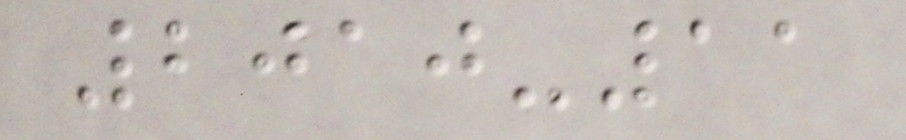2010-11
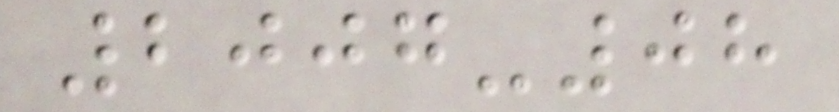2007-08
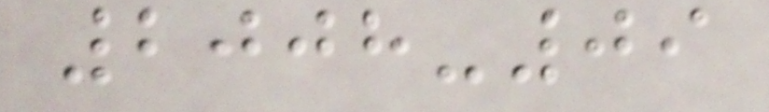2008-09
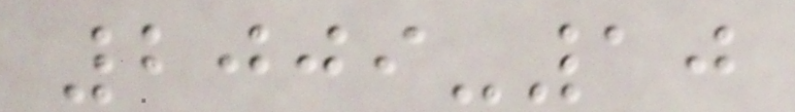2009-10
